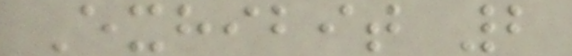Exhibit 2
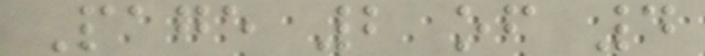Page 2 of 4
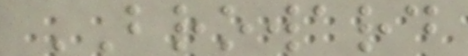BROWARD
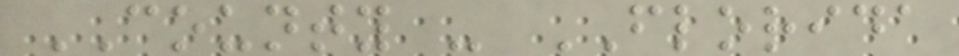COUNTY - FLORIDA
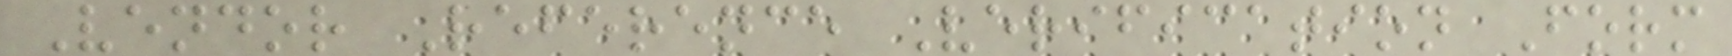Vendor Reference Verification Form
